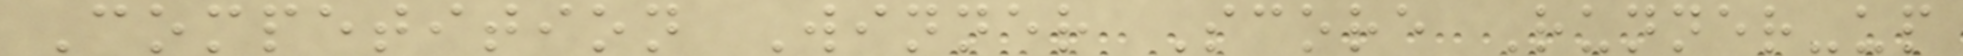Competition Winner Score Runner-up
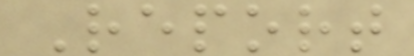Report
